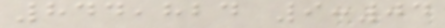844,824 9:04
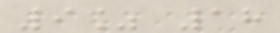9% 18
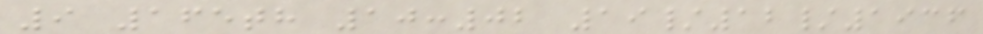9 165th 10:02 19/12/1936
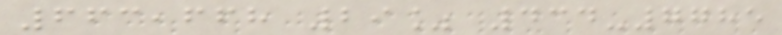663,668 29% 434-7785
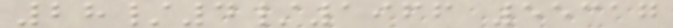28/4/1966 55317
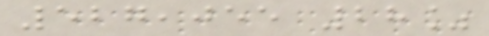527,055 28%
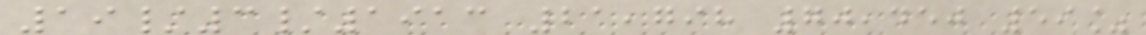19/3/1913 21,798 70,450 59%
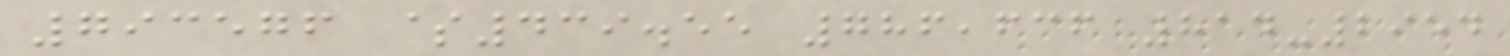793576 $439.55 786,636 814-2954
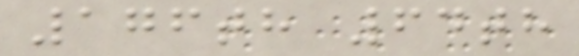176th 64th
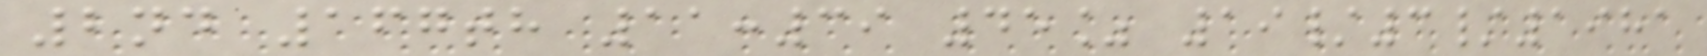2nd 167th 11:39 45% 19/3/1981
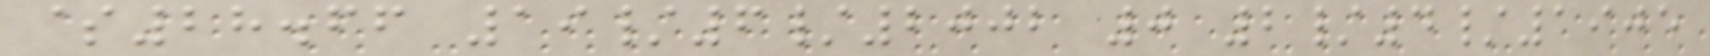$28.66 19/6/2002 0 2/4/1905
